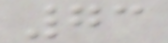73
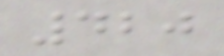420
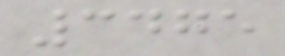3475
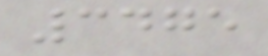3475
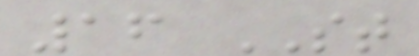16 ST
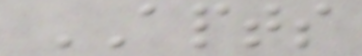APTS
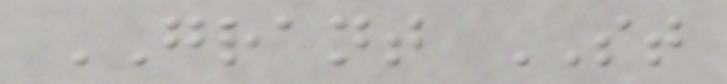GRANT ST
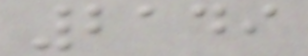2149
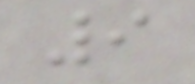9
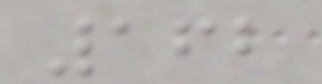162
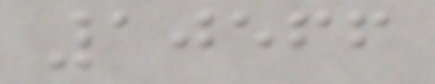10566
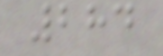284
